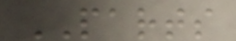PARTS
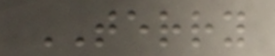TERRY
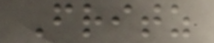Fritz
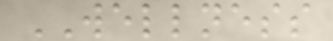WELLNESS
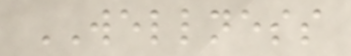WELLNESS
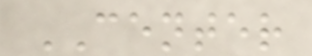CENTER
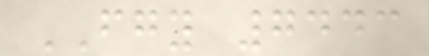FGY 7443
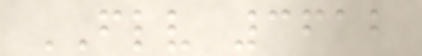FLV 3612
